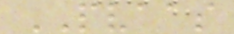PVAAS
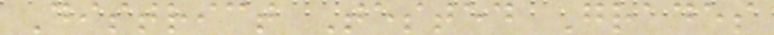District Tested Grades
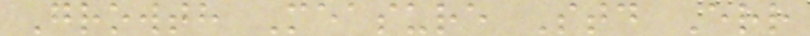Growth Measure Std Err
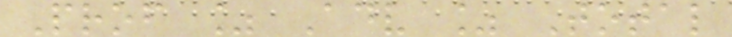Prof % Adv % Total
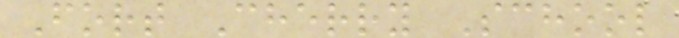Fort Cherry School
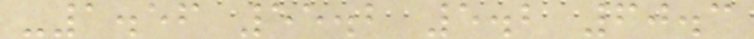-1.56 55.2 5.2 60.3
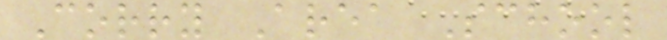Corry Area School
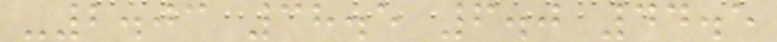-2.03 38.5 6.0 44.5
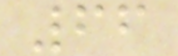66
